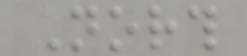North
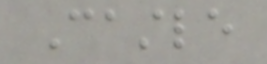Castle
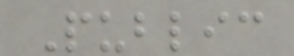Public
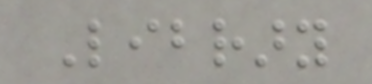Library
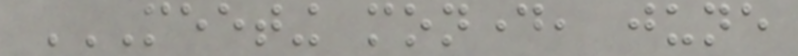MEETING MONDAY, JUNE
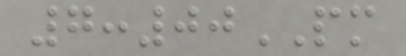7:00PM
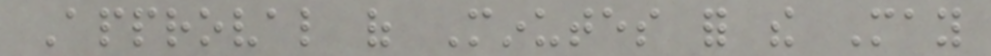Approval of Minutes for the May
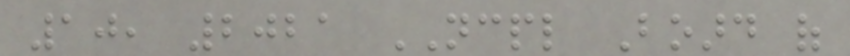10, 2021 NCPL Board of
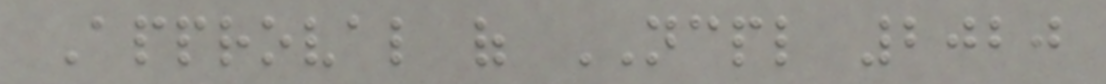Approval of NCPL 2020
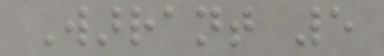Warrant 5
